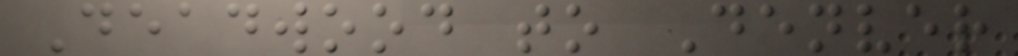Deadwood to Denver
